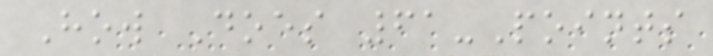How Does 61-Points
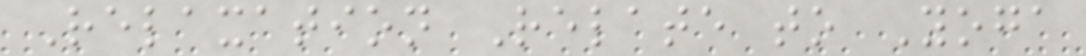Relaxation Relate to Yoga
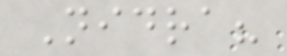Nidra?
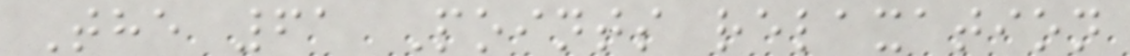The 61 Points relaxation
